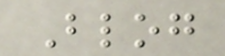Blog
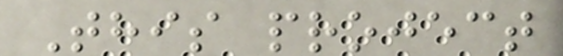This project
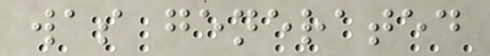was generated
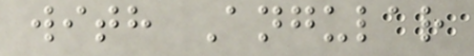with Angular
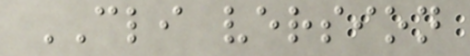CLI version
